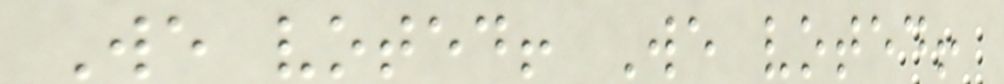We voted! We voted!
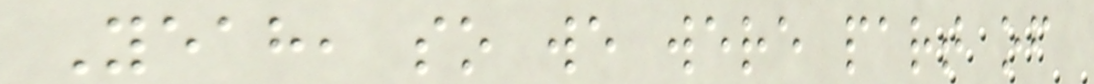Yeah, so we were part of
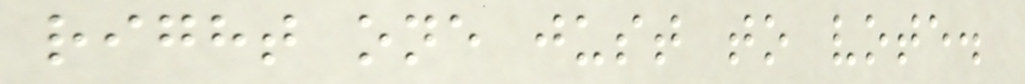right one just to vote.
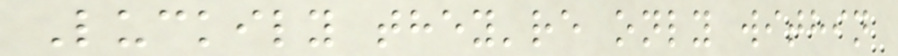Luckily they're only within
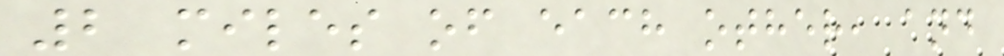2 miles of each other, and
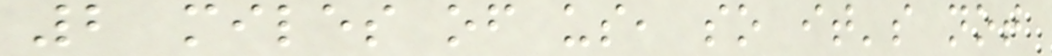2 miles of us, so it's not
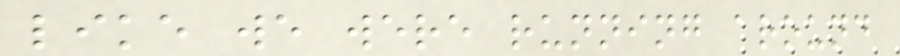like we were running around
